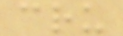cru
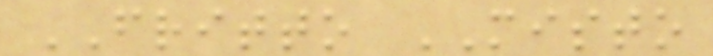FRITTO MISTO
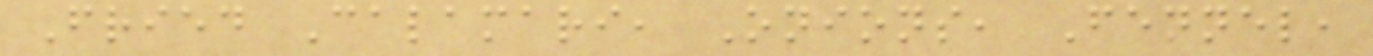Fried Calamari, Onions, Fennel,
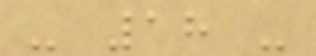- 18 -
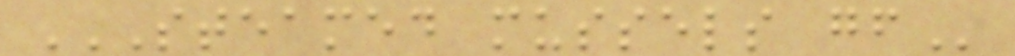STEAMED MUSSELS GF
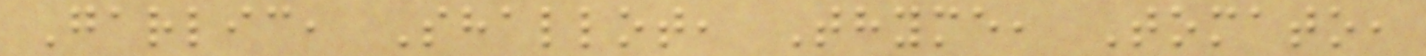Garlic, Shallot, Thyme, Tomato,
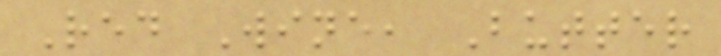Red Wine, Butter
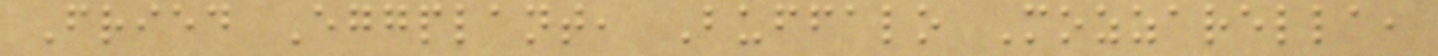Fried Eggplant, Buffalo Mozzarella,
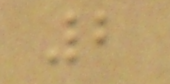2
